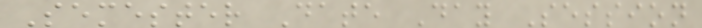Semester Date Day Session
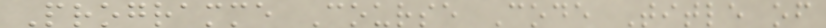Programme Course Code Title of
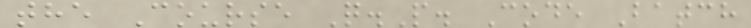the Course Q.P. Code Batch
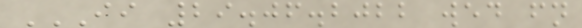II 29.06.2022 WED FN
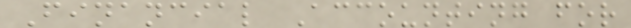Financial Accounting for
